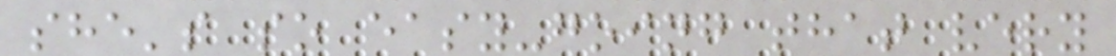she's so easy-going that very
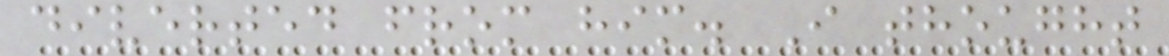diverted from him. I thought
